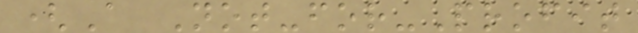(A Not-for-Profit
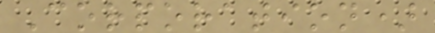Corporation)
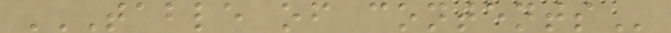TABLE OF CONTENTS
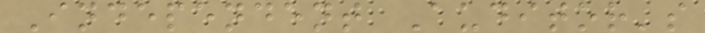Independent Auditor's
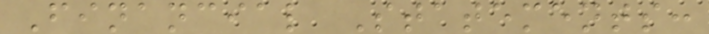Financial Statements:
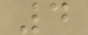4
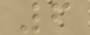6
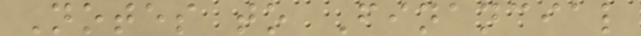Notes to Financial
